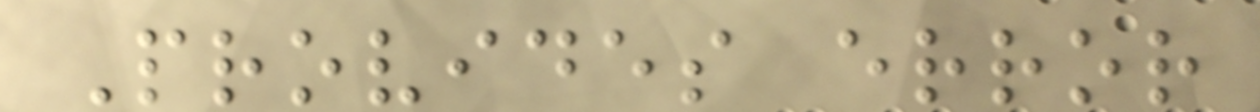Provides error
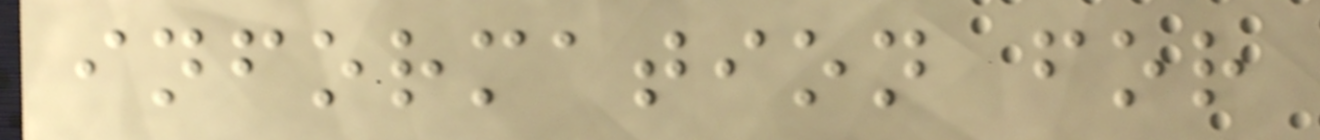information for
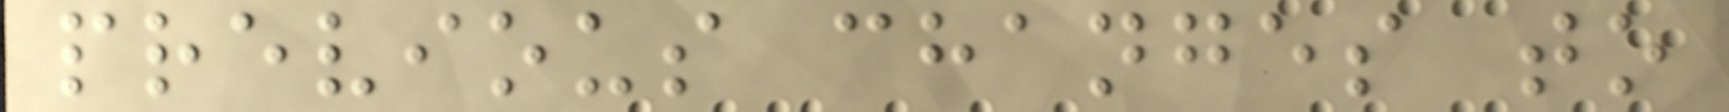previous changes to
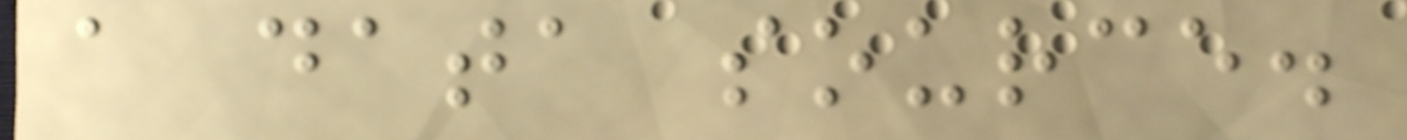a data source.
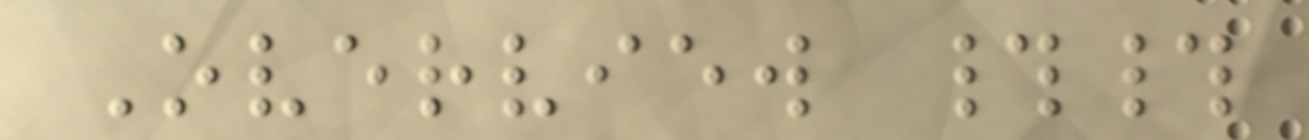Overview ##
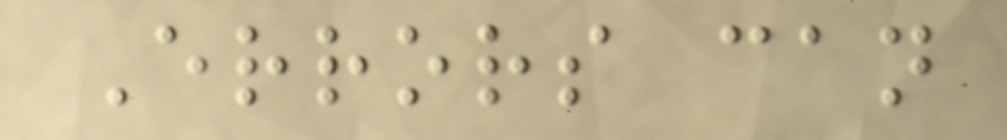Errors can
